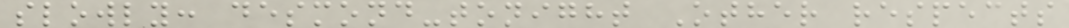slowly: desmond-tonight Other respects
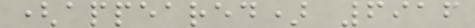(appeared) 6916
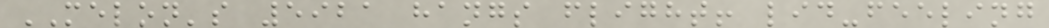MELON's 5921 hangs flight! lid-feeling
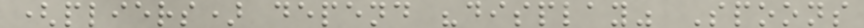(pliers) depend "display" Spoons
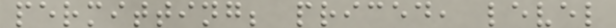permitting; priced, level
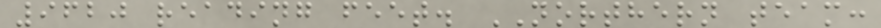9620 reading feet. NORTHERN team:
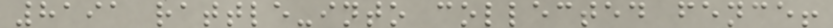8191 rattle-into collected fence!
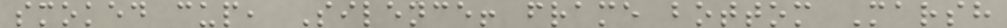smoked cup, Silence! frame bottom Marsh
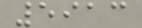5913
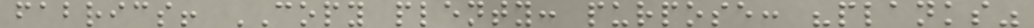fabrics! COPY plenty: purpose: "planks"
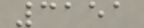3151
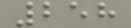258
